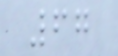67
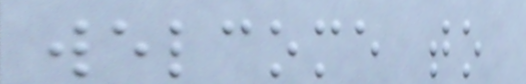welcome to
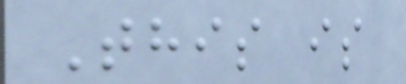This is
